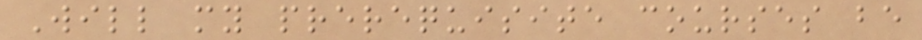Will my prerequisite courses be
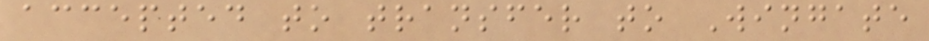accepted to transfer to Wingate
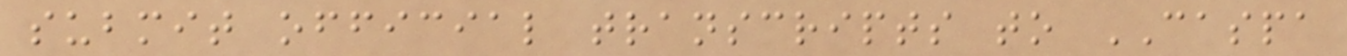submit official transcripts to CASPA
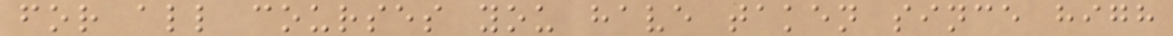for all courses you have taken since high
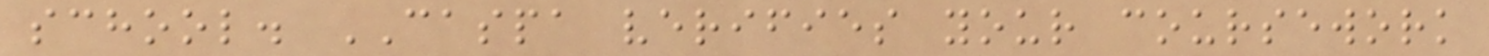school. CASPA verifies your coursework
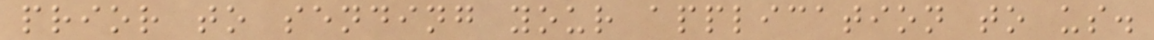prior to sending your application to us.
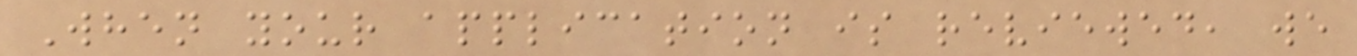When your application is reviewed, we
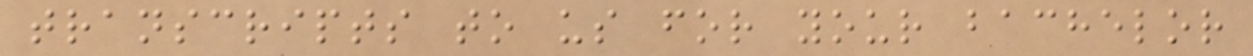transcripts to us for your bachelor
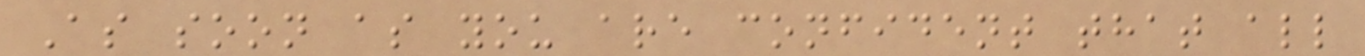As soon as you are confident that all
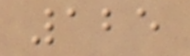125
